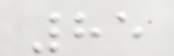85
